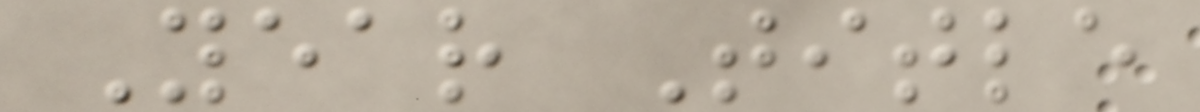Year Title
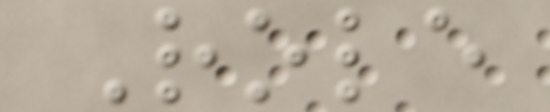Role
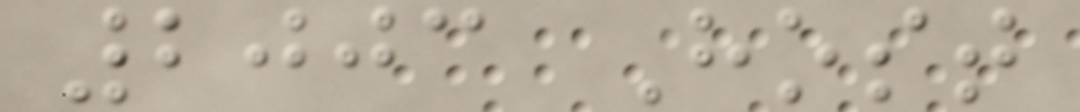2003 Host
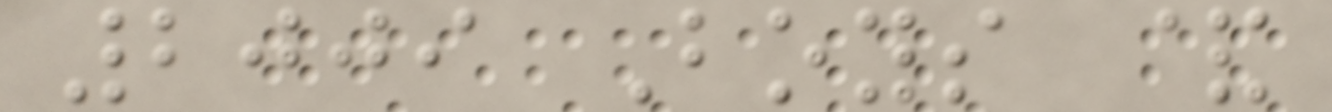2009 Boys &
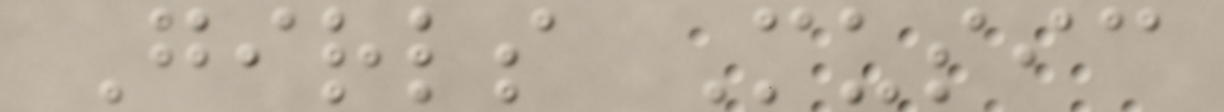Girls Music
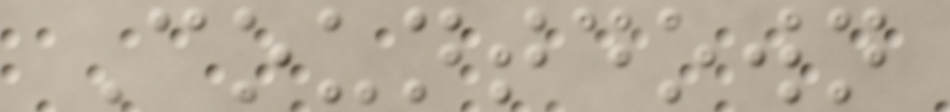Countdown
